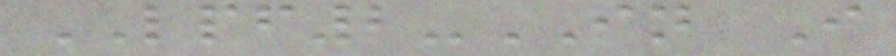LPF2-IN I
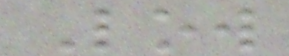Low
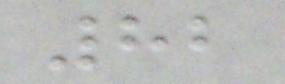82
